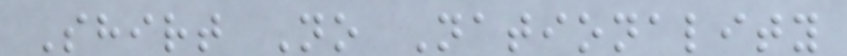Shirt No Nationality
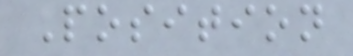Position
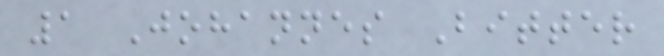1 Johannes Bitter
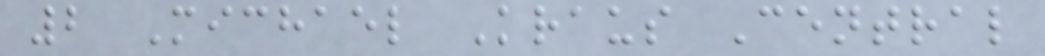2 Michael Kraus Central
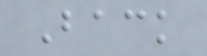Back
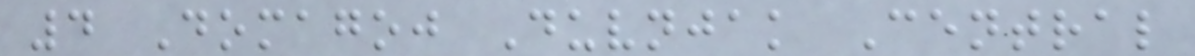4 Domagoj Duvnjak Central
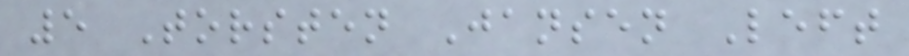5 Torsten Jansen Left
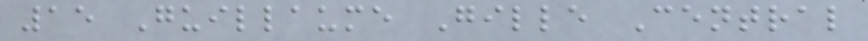15 Guillaume Gille Central
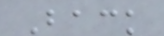Back
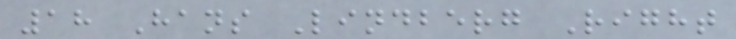18 Hans Lindberg Right
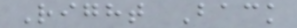Right Back
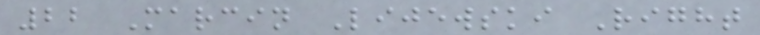22 Marcin Lijewski Right
